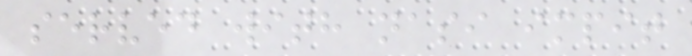served with nasi impit
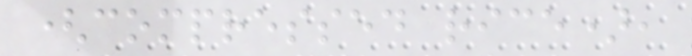(compressed rice),
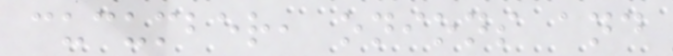cucumber, onions and
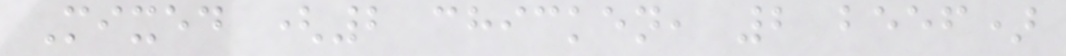Mixed (2 chicken, 2 beef)
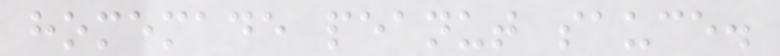homemade peanut sauce.
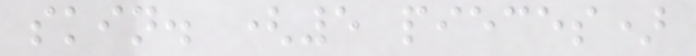skin. (5 pieces)
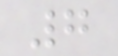7
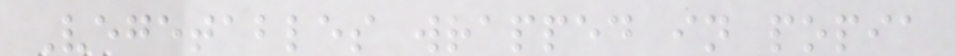Vegetables wrapped in popia
